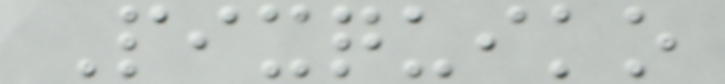Pixquiko
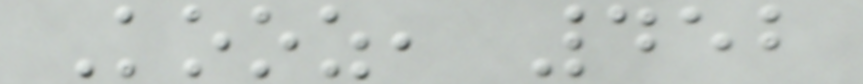Kooz, 452
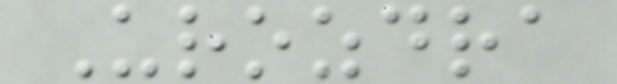Urozdra
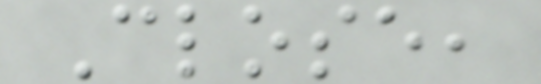Close,
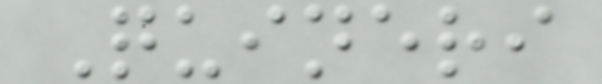Quineri
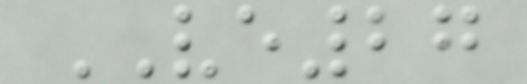VE27
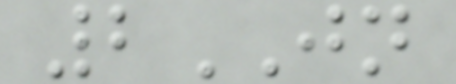2JN
